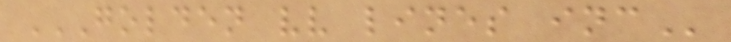GOLDEN VV LINES INC
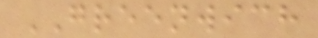GREENWICH
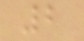2
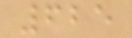625
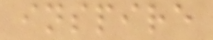inspire
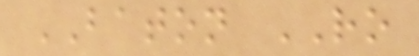BATON RO
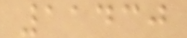11430
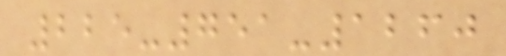225-751-1260
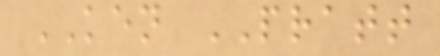KEN PRATT
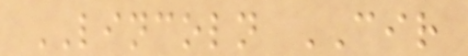LINCOLN CIR
